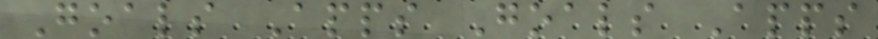Goals Apps Goals Apps
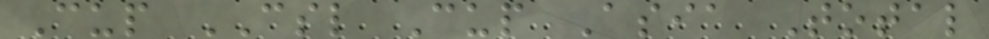Cup CSL Cup Asia Total
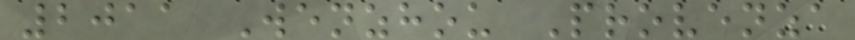2011 Wenzhou Provenza
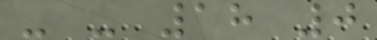- - 18 0
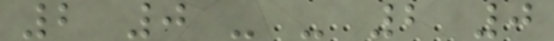2 0 - - 2 0
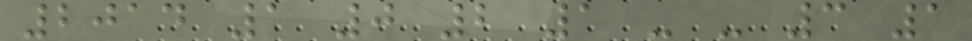2014 1 0 2 1 - - 3 1
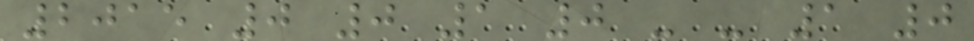2015 0 0 1 0 - - 1 0
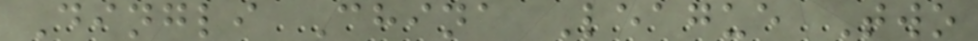Dingli China League Two
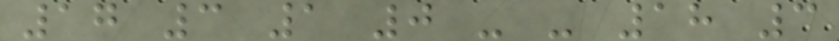17 3 1 0 - - 18 3
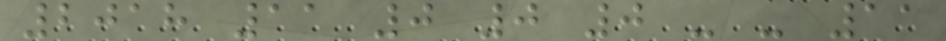2018 11 0 0 0 - - 11
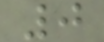0
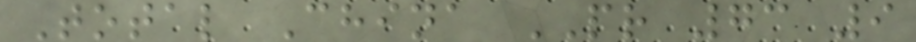Total China PR 73 9
